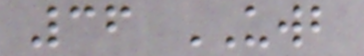36 UWB
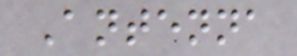Antenna
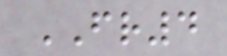FR4
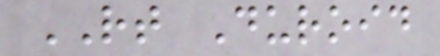RT Duroid
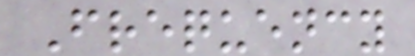Frequency
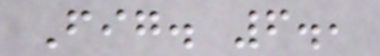Fig. 6.,
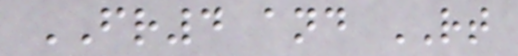FR4 and RT
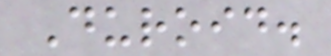Duroid.
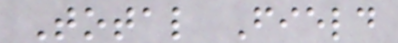Total Field
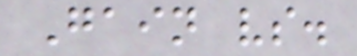Gain vs.
